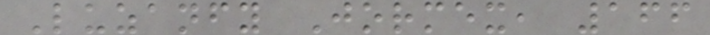Luzanfy Jormex, 166
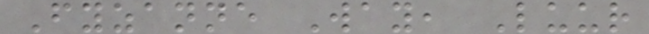Fyzanne Way, Luur
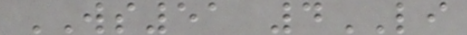WS51 4LI
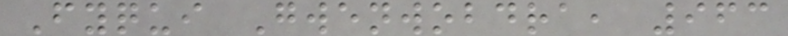Fyqui Gwenwobdra, 963
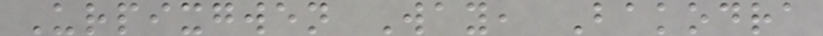Urpixgwen Way, Bakodra
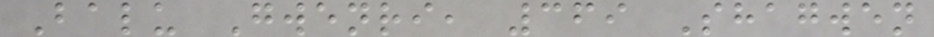Balu Gwenri, 369 Shagwen
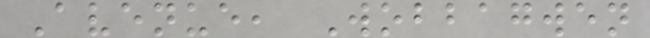Avenue, Wobbagwen
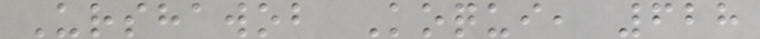Urshawob Koqui, 628
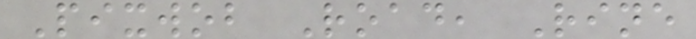Pixwob Road, Rine
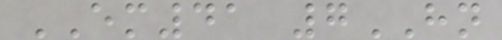EM41 7HN
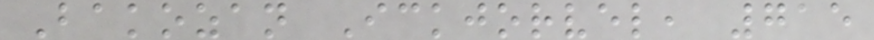Bakozan Ickjorvel, 715
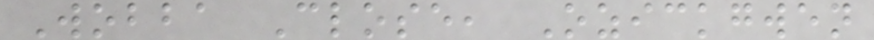Wobba Close, Ozickgwen
